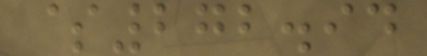$272.94
